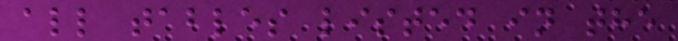all tables listed in the
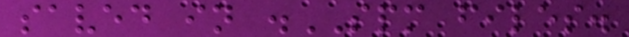saved in .SPM files.
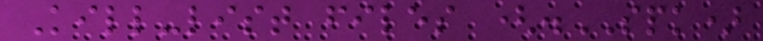Kill-list files (.SPK)
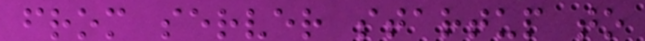from server startup to
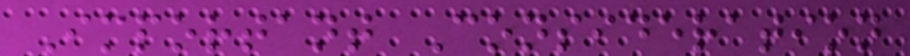Important Consideration
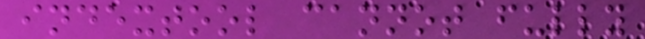indextool cannot fully
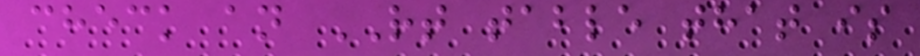check an RT table that is
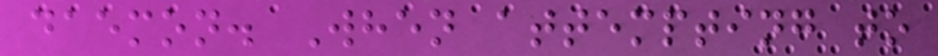daemon. When attempting to
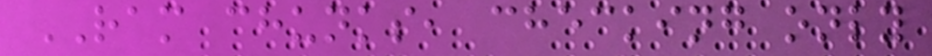RAM chunks, checking only
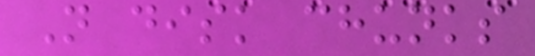N disk chunks
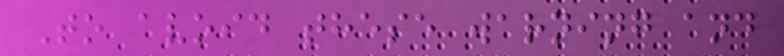To avoid these warning and
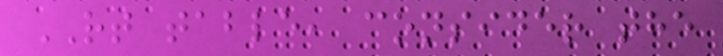RT table, consider the
